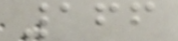166
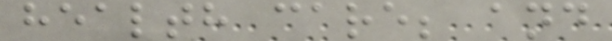health care; and
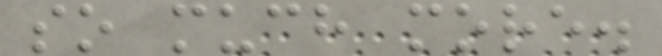so much more.
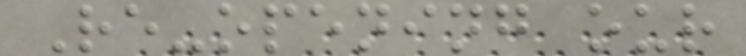Re-opening our
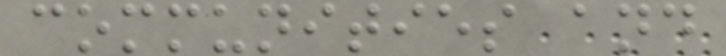communities and
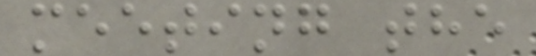meeting the
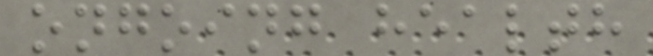ongoing health
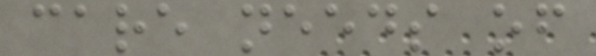care needs of
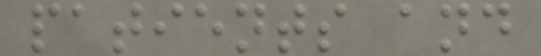patients and
